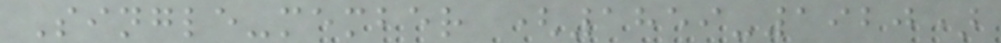Single-member (1859-1920)
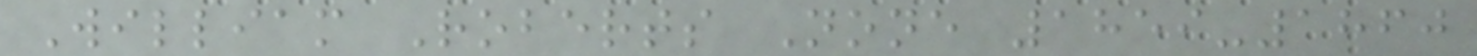William Roberts None 1859-1860
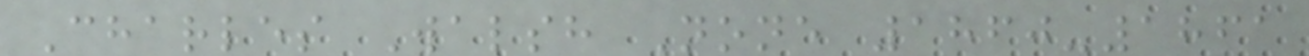Charles Walsh None 1860-1861
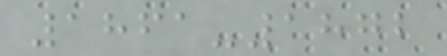1861-1872
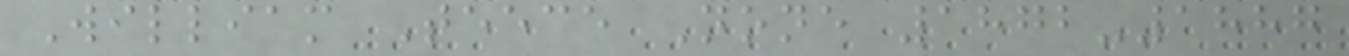William Teece None 1872-1887
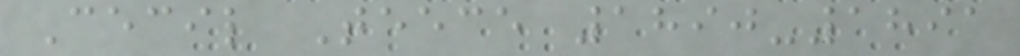Cecil Teece 1890-1891
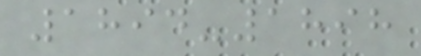1894-1898
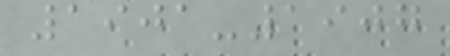1901-1907
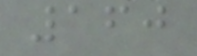160
